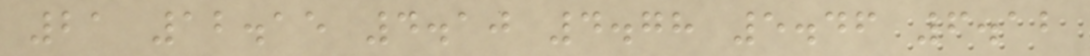21 12.15 4.10 4.78 5.46 6.12
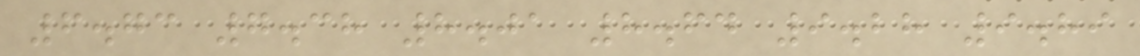6.73 7.38 8.01 8.64 9.28 9.89
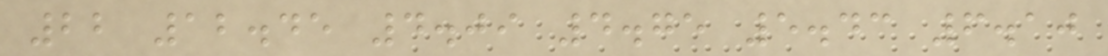22 12.45 4.09 4.75 5.43 6.10
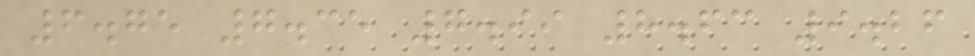6.75 7.35 7.99 8.63 9.26
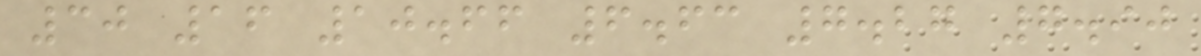30 16 10.66 6.63 7.27 7.90
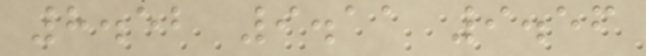8.52 9.11 9.56
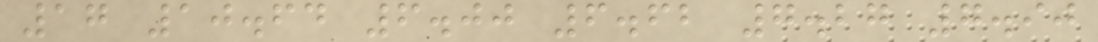17 10.64 6.00 6.62 7.27 7.90
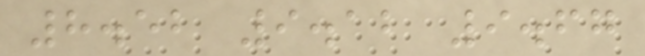8.52 9.12 9.67
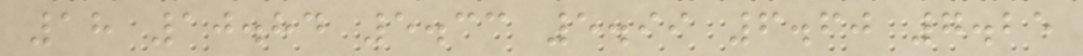18 10.84 5.33 5.99 6.60 7.25
